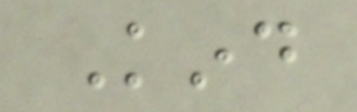Kind
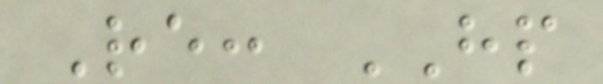Re: HP
